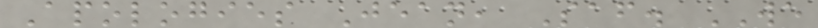Apologies Jean, Saf. WE
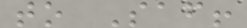to Saf!
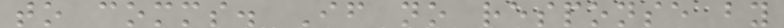to comms. If no response by
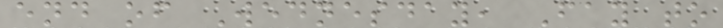end of Wednesday, Fay to
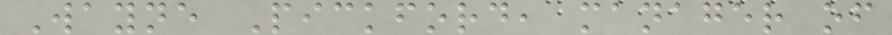Wayne Pickford, manager of
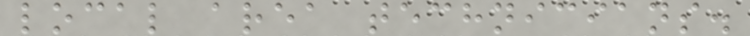local area technicians.
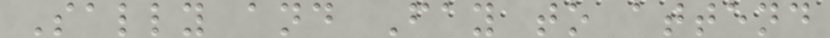Sally and Fay to attend
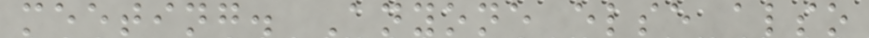meeting. Anyone else also
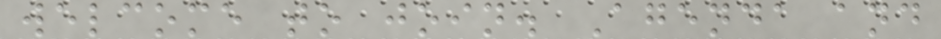welcome to join. Agenda and
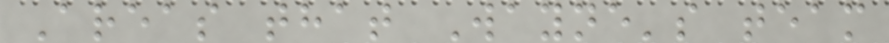Areas that Wayne's team
